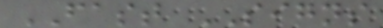FAST SIGNS
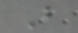B
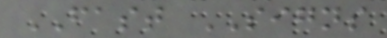FAST SIGNS
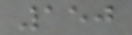150
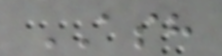ASH
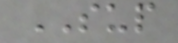SUP
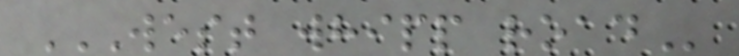WEST WHIPP ROAD
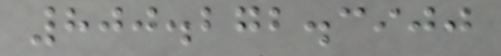800.272.3900
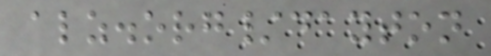alz.org/dayton
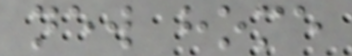new home
